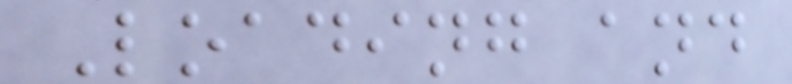Loading and
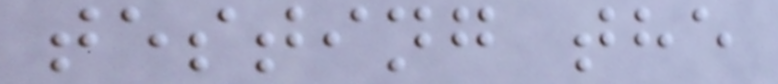testing the
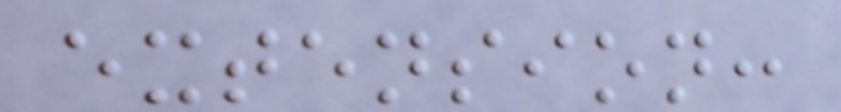extension:
